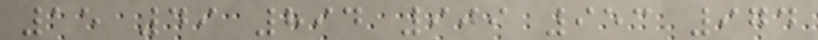15 49 894 909 953 974
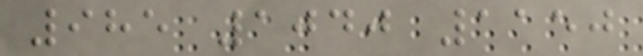985 1040 1150
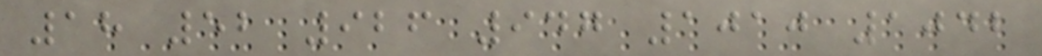18 52 926 947 1010 1042
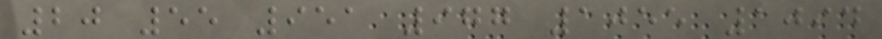20 55 951 977 1055 1094
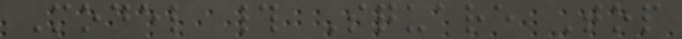Model # Square Top
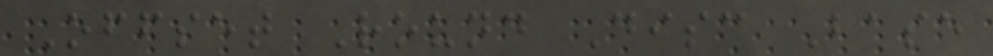Offset Round Disc Base
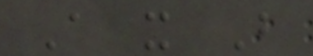A x B
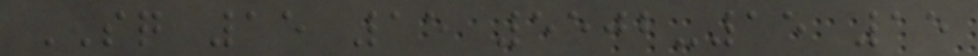SQ 15 15 5502-15 15
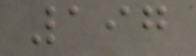197
